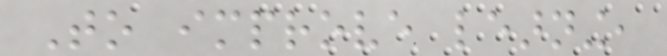To improve learning,
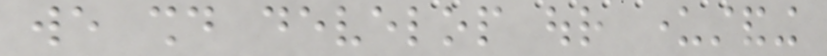we should develop our understanding
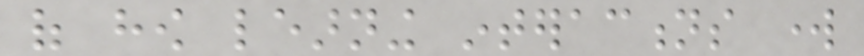of how learning interactions work
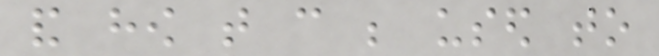and how that can be used to
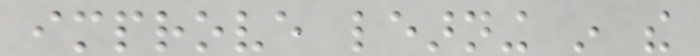improve learning in the
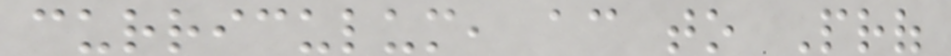curriculum, according to Prof
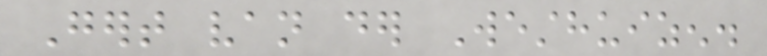Gert van der Westhuizen.
